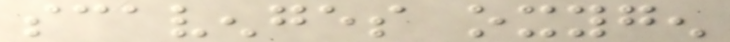scavenges oxygen
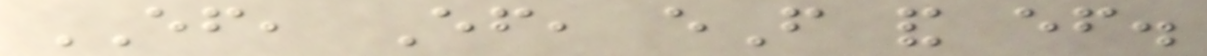EF, Ef, eF and ef.
